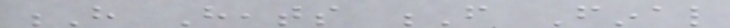H Heats F Final
